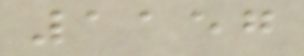1157
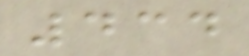434
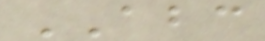ABC
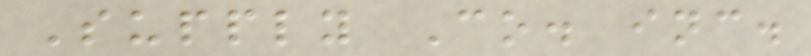Supply Co. inc.
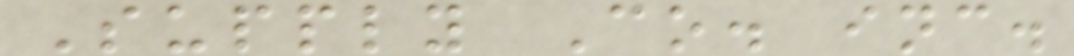Supply Co. inc.
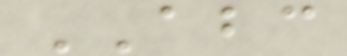ABC
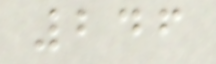246
